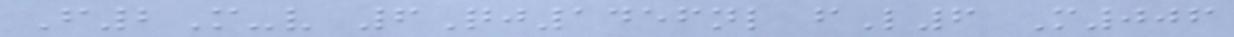F2M-v 6Qj1456nl fL6 M006
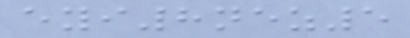eyi8nez5
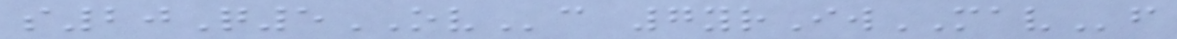s20Q5OVc 7yrIwMAVf
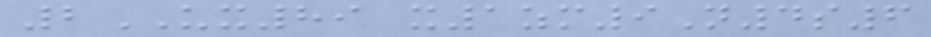2UX89 x1zm9N4s6
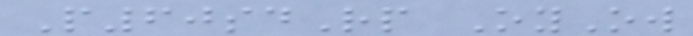P60sdRp OyOw
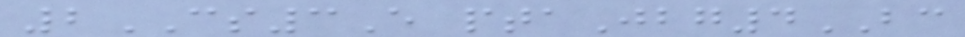2CS3E ptaJbg4BC
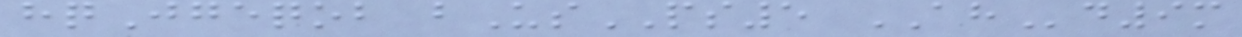hqJgeqob bUsPS5 AHd9m
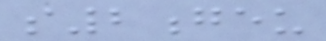s2geu
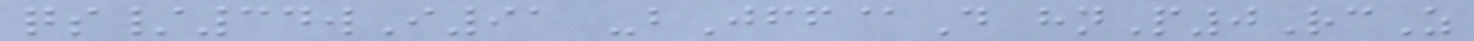qs/34wI91 -bJff@D hnP0RcZ
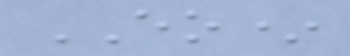EO*
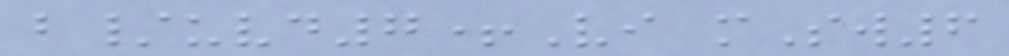b/uvd7+Vi mSw6
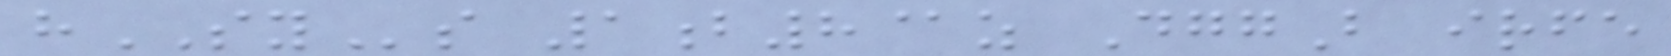hSYs 1b8@z DggB irfe
